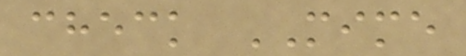check MIME
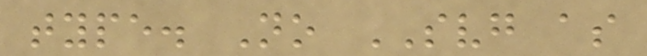type. No SVG as
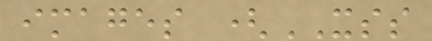images (XSS
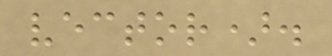vector).
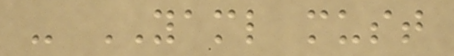- YAML must
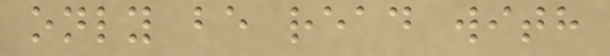only be read with
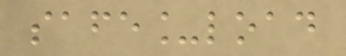safe_load
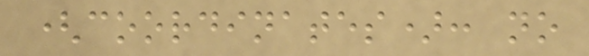(coordinates): no
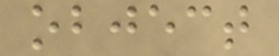object
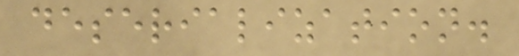deserialization.
